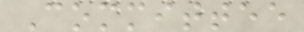Committee
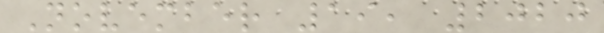November 19, 2020
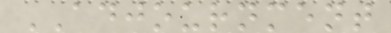ADJOURNMENT
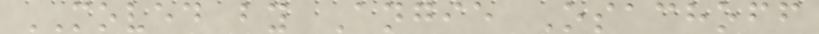MOVED by Angie Osachoff
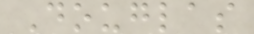Douglas
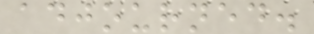adjourned.
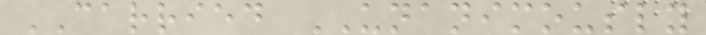CARRIED UNANIMOUSLY
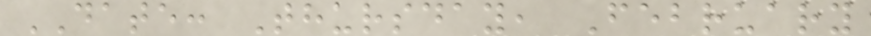DATE: Thursday, February
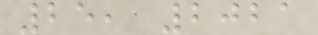25, 2021
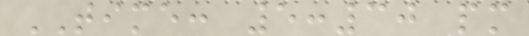TIME: 5:30 pm
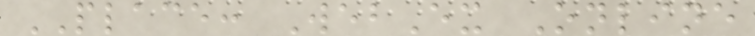PLACE: WebEx Online
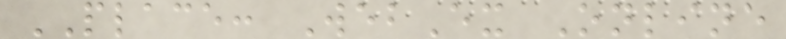PLACE: WebEx Online
